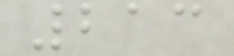213
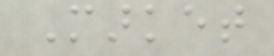Market
